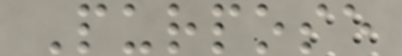Purpose
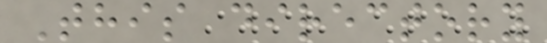This directory
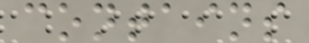contains
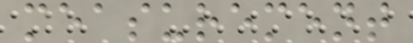measurement
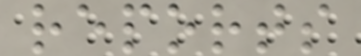reports
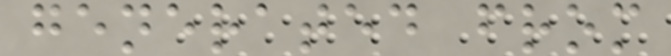generated from
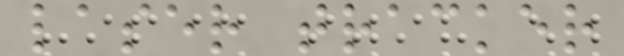laser tracker
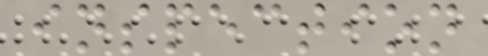inspection
